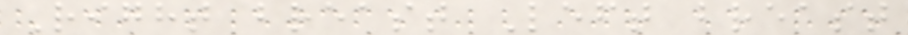Right breast Left breast
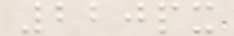220px
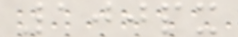100px
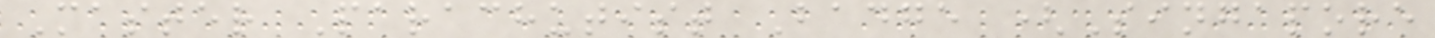Master Parachutist Badge (Singapore
